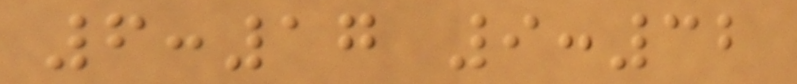6:17 9:32
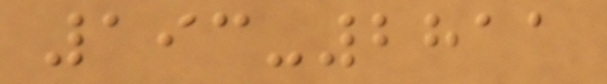193-2811
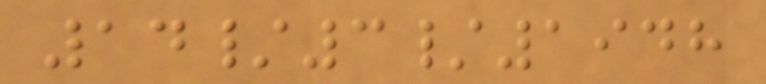14/3/1948
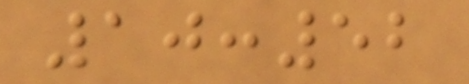10:52
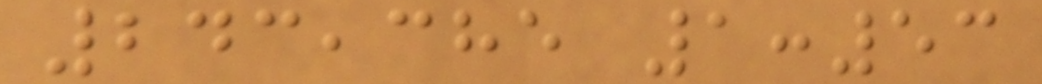243,385 1:53
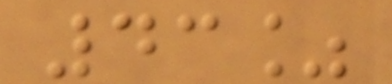43%
